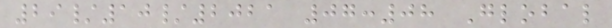29/10/2021 07:08 Global
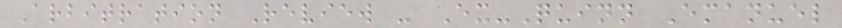Arbitration Review - Ex-Quinn Emanuel
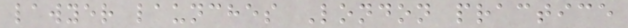lawyer launches London practice
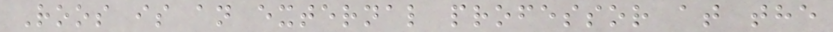Roos is an external professor at the
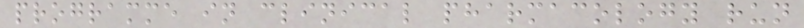programme in clinical pharmacology run
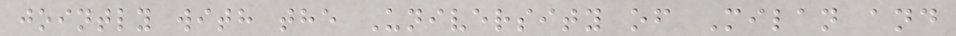jointly with the University of Milan and
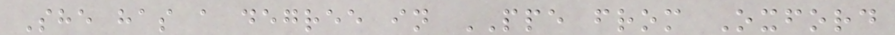She has a degree in PPE from Oxford
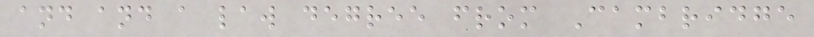and and a law degree from Cambridge
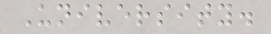University.
